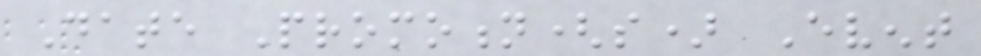Date Promotion(s) Event
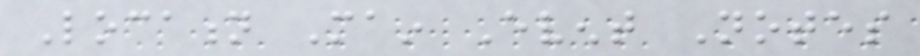Location Main Event Notes
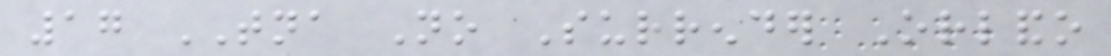17 TNA No Surrender Orlando
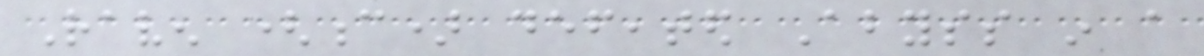Raven (c) defeated Abyss in a
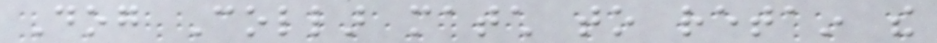Dog Collar match to retain the
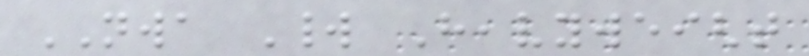NWA World Heavyweight
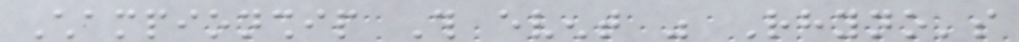Championship This event was Rhyno's
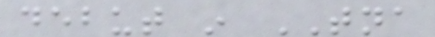debut in TNA
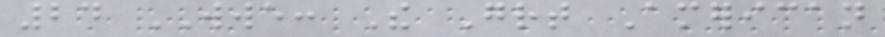24 WWE: The Great American
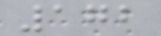172
